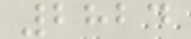2824
